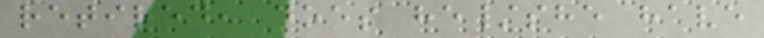retired, does he/she have
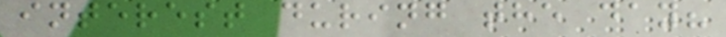interest during the day?
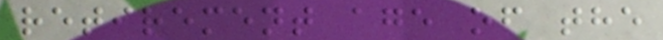retirement age of the
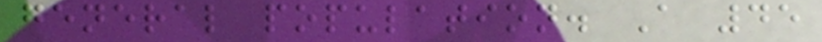general population. A 45
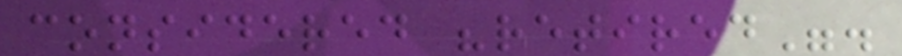considered "retired".
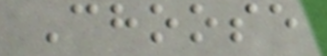Choose
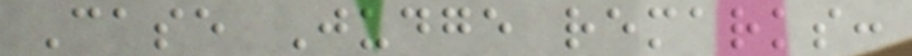Case Judge remarks:
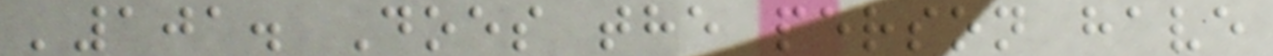'101. Does the person have
